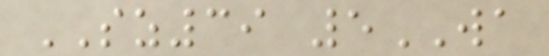SZ39 5WA
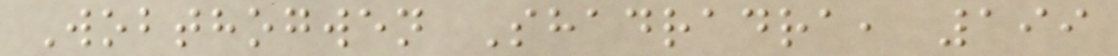Wobthogwen Shadradra, 199
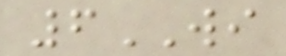6WI
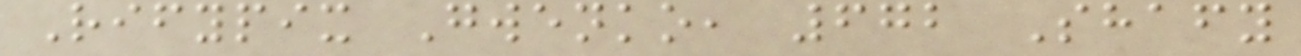Rifypix Gwenko, 672 Shafy
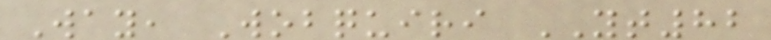Way, Wobquiri YT82
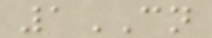1CN
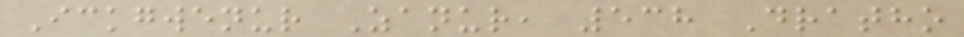Ickgwenur Zanur, 538 Dratho
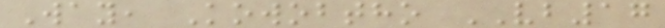Way, Kowobtho VB17
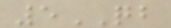5QB
